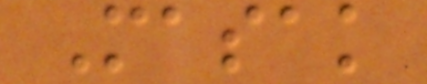Masak
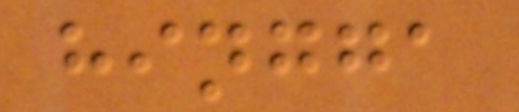hingga
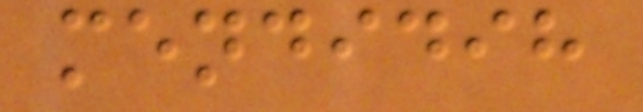mendidih
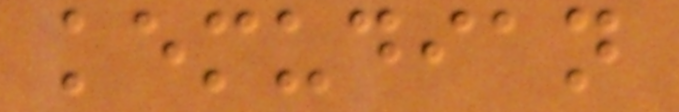kemudian
